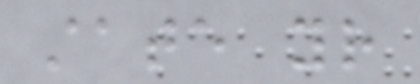state your
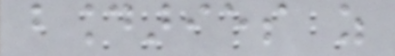boundaries as
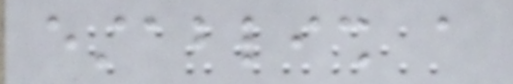establish a
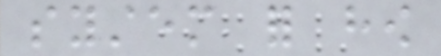system for how
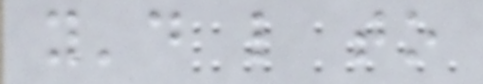you'd like to
